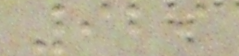929
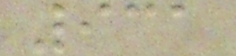931
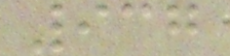937
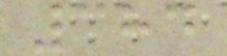384
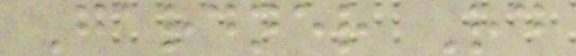Gardner Rd
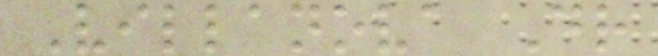Villanova Dr
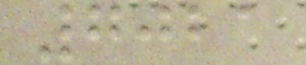7021
